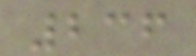236
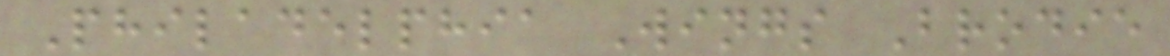Philadelphia Wings Brodie
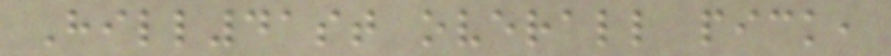Hill41st overall pick,
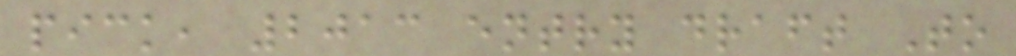pick, 2013 entry draft To
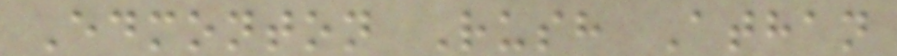Edmonton Rush Athan
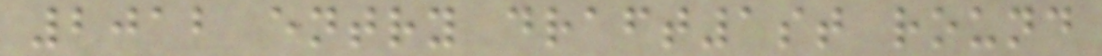2012 entry draft1st round
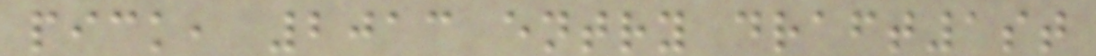pick, 2013 entry draft1st
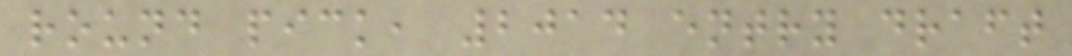round pick, 2014 entry draft
